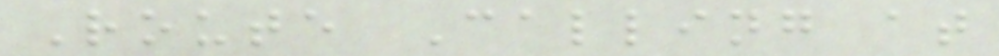Route Calling at
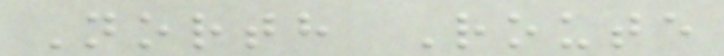North Route
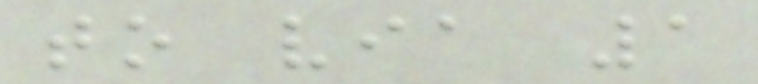to via 1
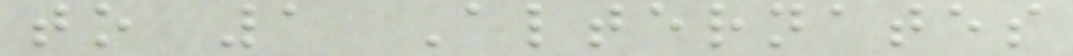to 1 Alternates
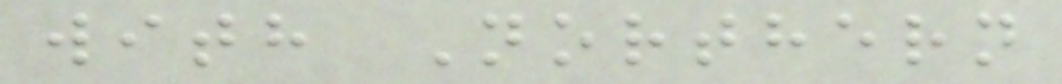with Northern
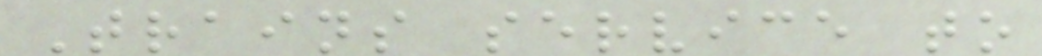Trains service to
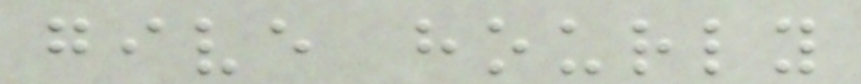give hourly
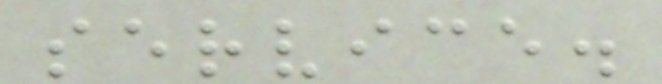service.
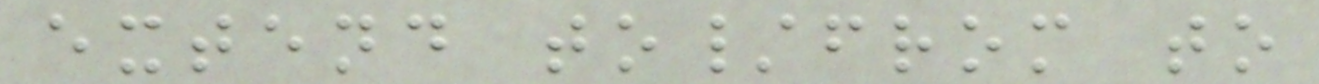extend to/from to
